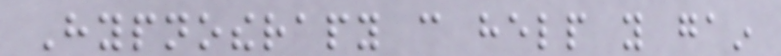Hypnotherapy can help you gain
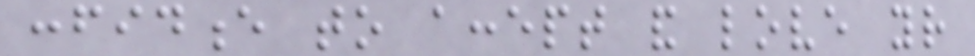confidence to accept and love your
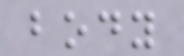body
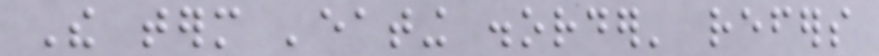The term 'eating disorder' refers
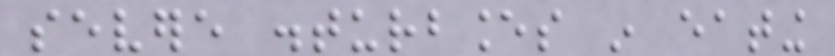severe disturbances in eating
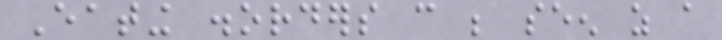Eating disorders can be seen as a
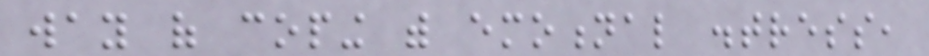way of coping with emotional distress,
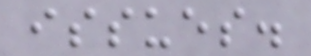issues.
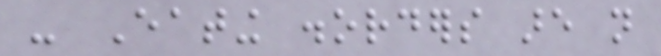- Eating disorders are not
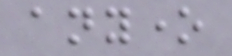anyone
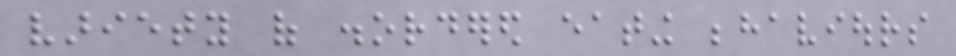variety of disordered eating behaviours
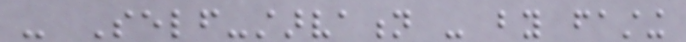- Self-starvation - by fasting
